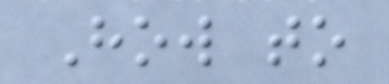How to
